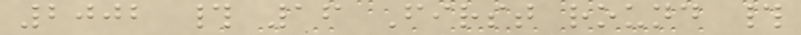2002 # 16 First round #
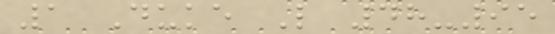1 Duke L 48-95
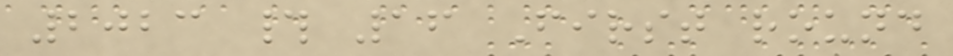2023 # 16 First round
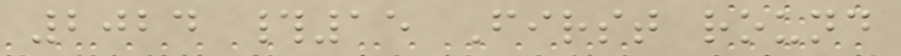2024 #15 First round
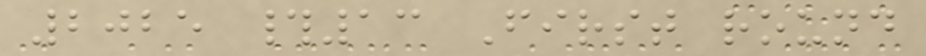2025 #13 First round
